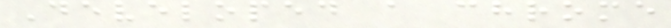Developed a chrome
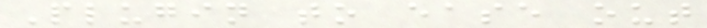Plugin to ease out
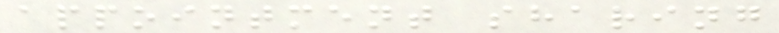appointment sharing
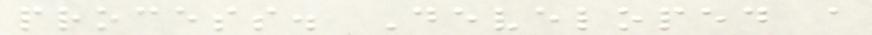process. Developed a
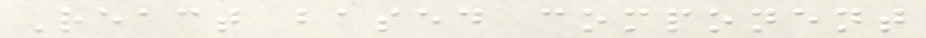React based component
